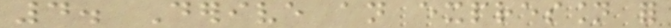4. Derive an expression for
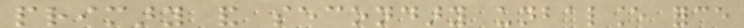primary and secondary unbalance force
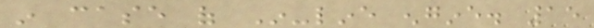in case of In-line engine. 15
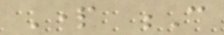Part C
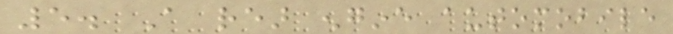5. A rear engine automobile
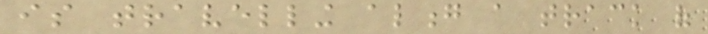is travelling along a track of
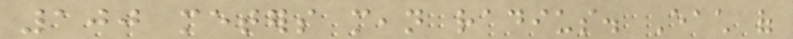100 meters mean radius. Each of
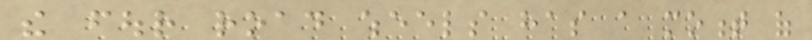the four road wheels has a moment of
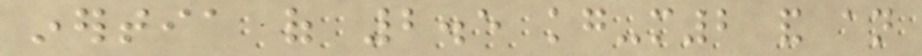inertia of 2.5 kg-m2 and an
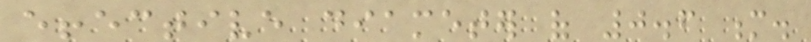effective diameter of 0.6 m.
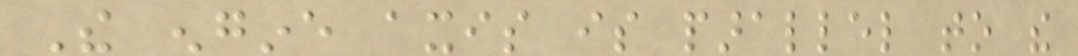The engine axis is parallel to the
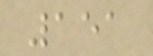151
